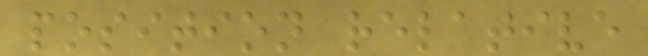position relative
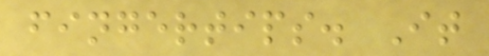fingertips. It
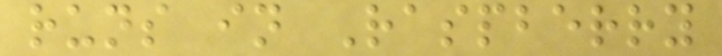runs in Raspberry
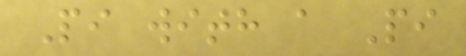Pi with a Pi
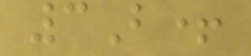3B+
